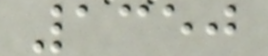1350
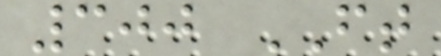300 FT
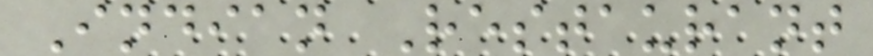Indian Restaurant
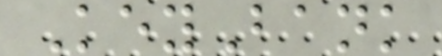KeyBank
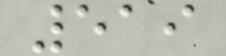519
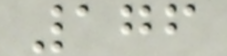176
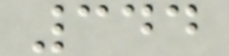344
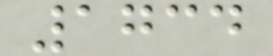1734
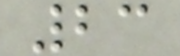23
